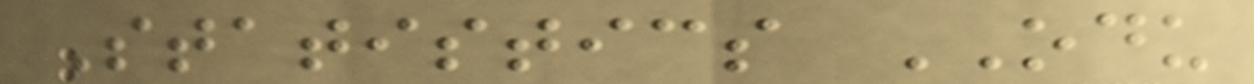Statistics ODU
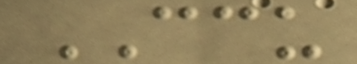CCU
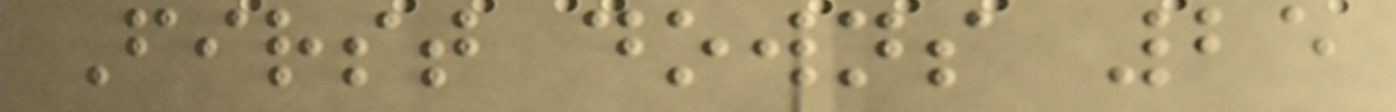First downs 25
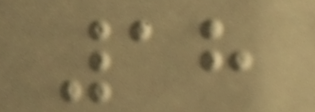18
